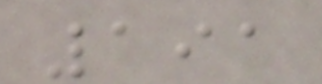191
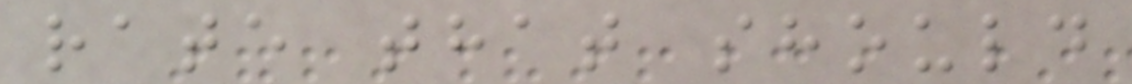rate that should
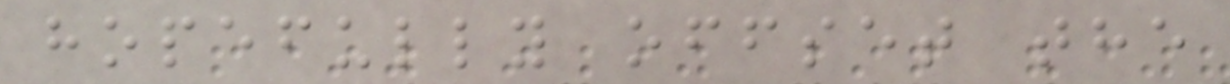hopefully offset the
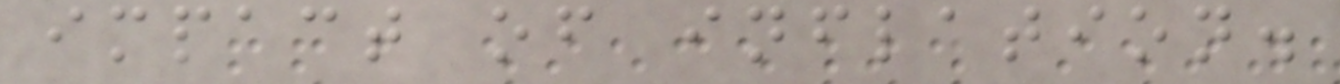impact of inflation.
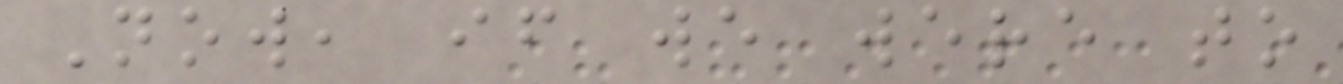Now, if we were to
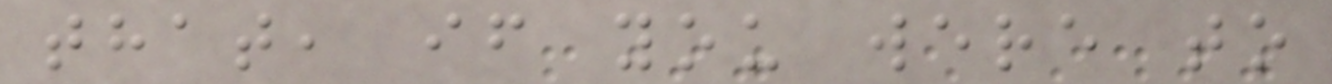that, if you were to
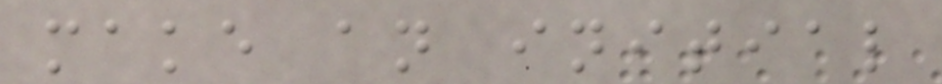make an initial
